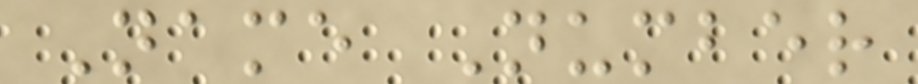Name Number
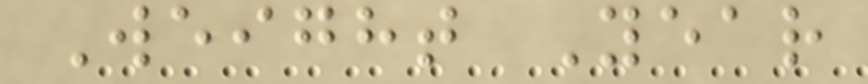Weight Year
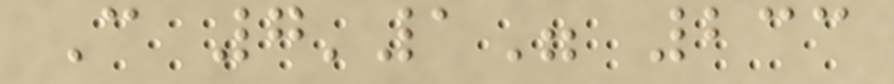C 7'1" 233
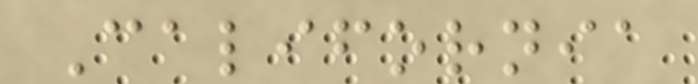California
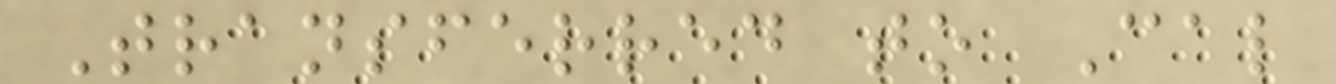Transferred to Cal
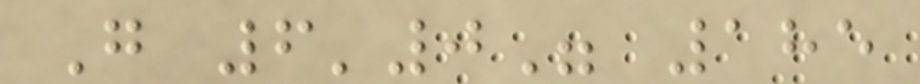G 6'0" 185
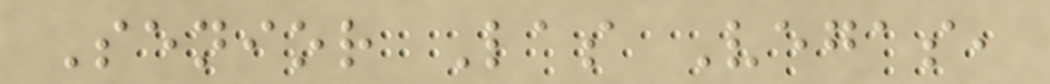Senior Las Vegas,
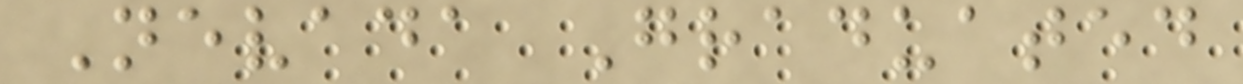Nevada Graduated
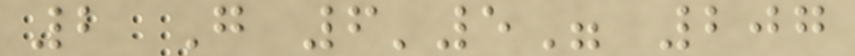2 G 6'5" 207
